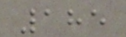185
